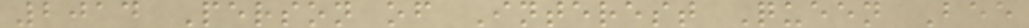2014 Person of Interest Queen Bee
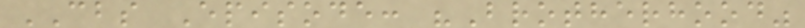CBS Episode: "Brotherhood"
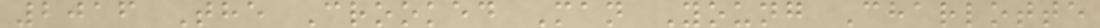2016 The Crooked Man Young Charlotte
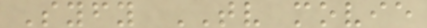Syfy TV movie
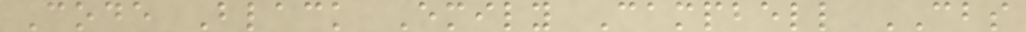Code Black Emily Campbell CBS
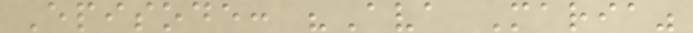Episode: "Ava Maria"
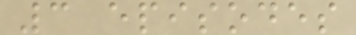3 episodes
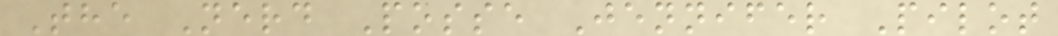The Nerd Posse Jennifer Pilot
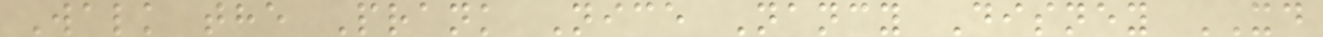Walk the Prank Nice Nancy Disney XD
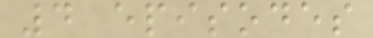4 episodes
